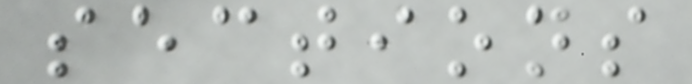sections
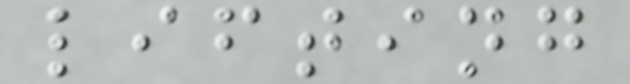lifting
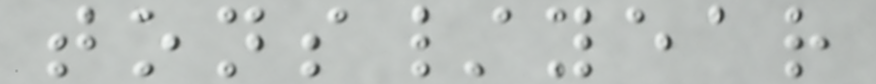tons/year
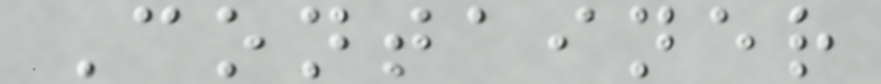Container
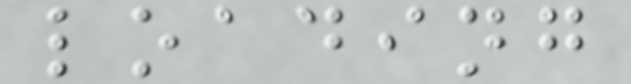loading
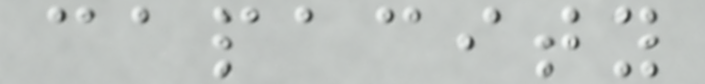capacity
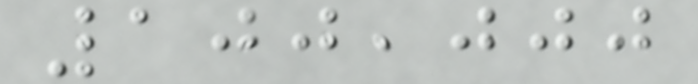100,000
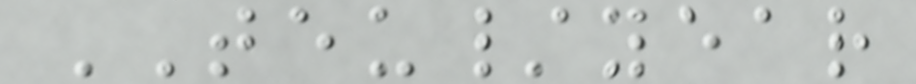TEU/year
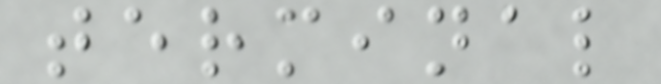terminal
